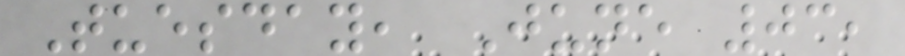Tuesday, June 03,
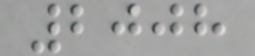2008
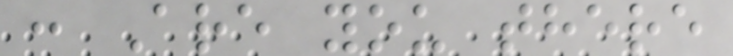: Are you there
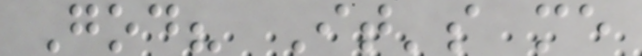God? It's me
